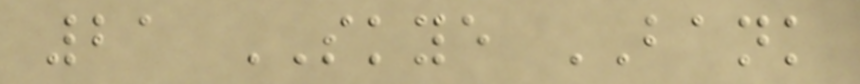21 SKYE BANK
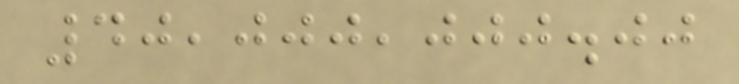40,000,000.00
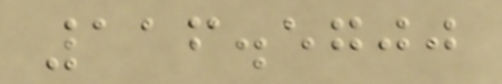116.5700
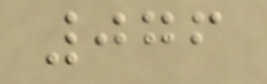076
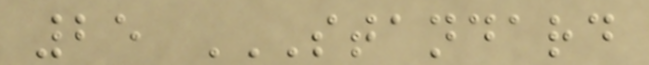25 STANDARD
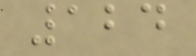124
